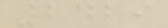2429
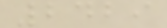2429
